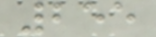255
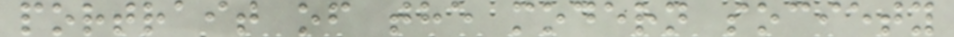portrait of the modern society
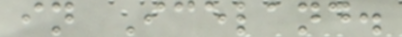in Iceland.
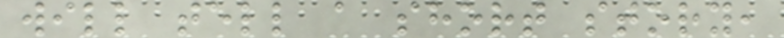will tell a short story,
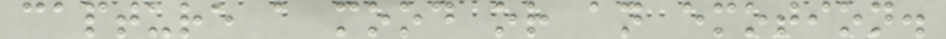capture a mood or an emotion.
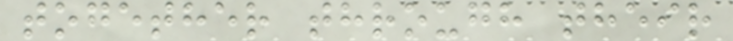together through their
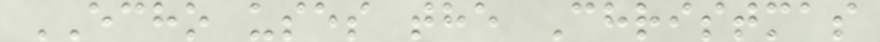ECHO uses the Christmas
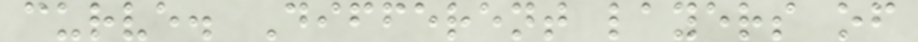curve. Different layers of
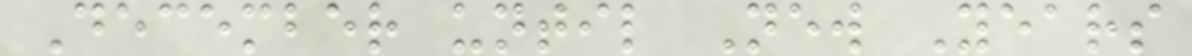December until New Years
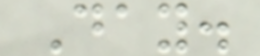Day.
